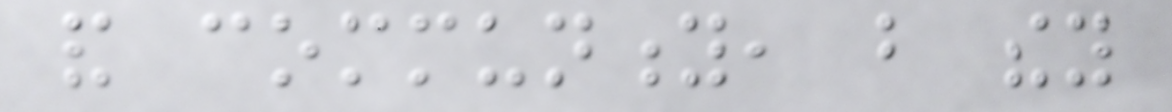and community, but they
